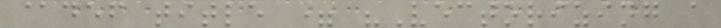@def title = "Vectorizing a
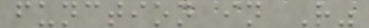function in R"
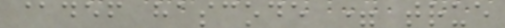@def hascode = true
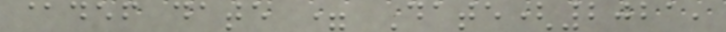@def date = Date(2021,
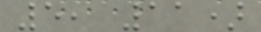5, 11)
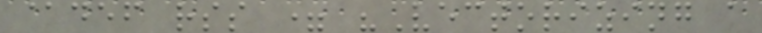@def rss = "Vectorizing a
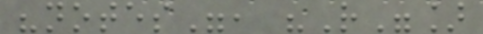"notes", "R"]
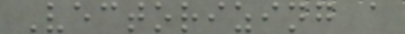Vectorizing a
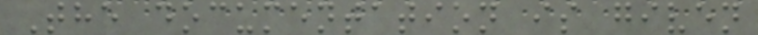The documentation is given
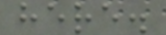here.
